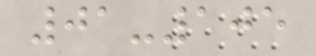01-105
